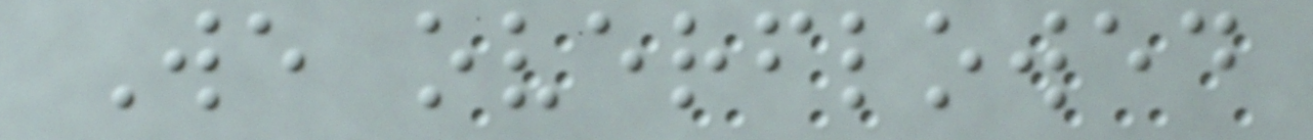We overflowed
